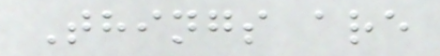Things are
